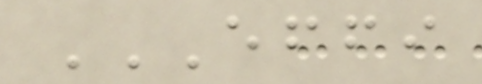EFFI
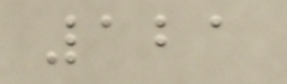121
